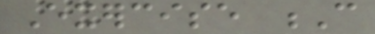Exercise C
